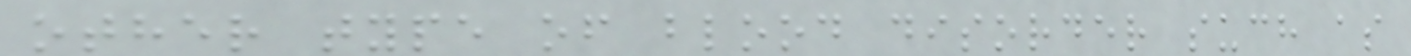other type of blood disorder such as
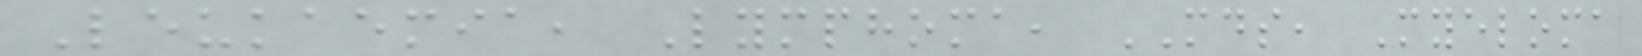Leukaemia, Lymphoma, MDS, Myeloma
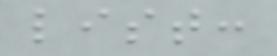list:
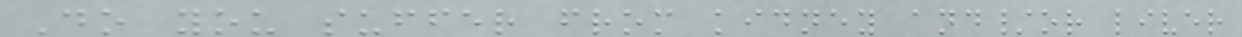Do you suffer from kidney and/or liver
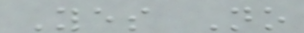Yes No
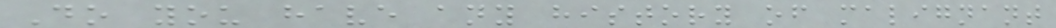Do you have any history of malignant
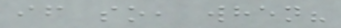if so, when?
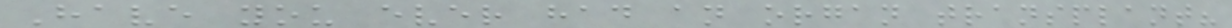Have you ever had an organ transplant?
